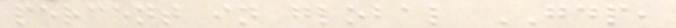percent in global GDP,
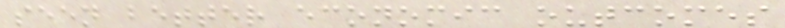seen better economic outcomes
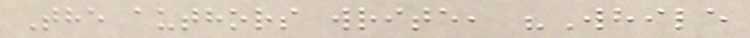The authors write, "While
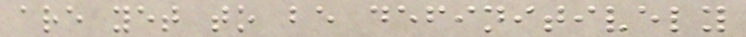are yet to be definitively
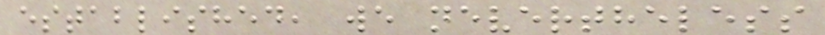established, we nevertheless
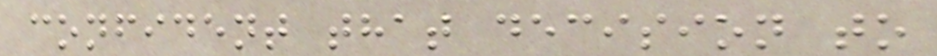confident that decision to
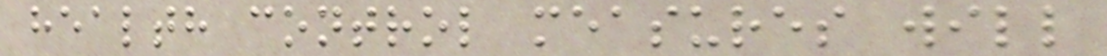health control measures will
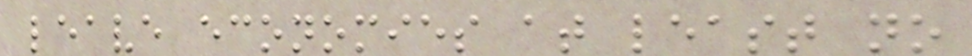leave economies at least no
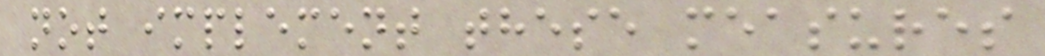not implement these measures
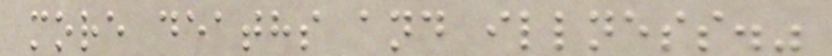more deaths and illness."
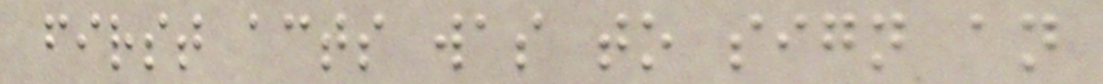first acts was to sign an
